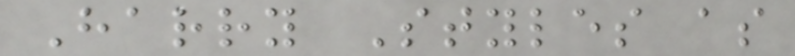Harry Styles as
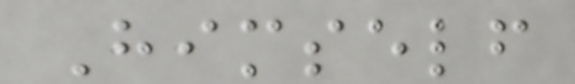Himself
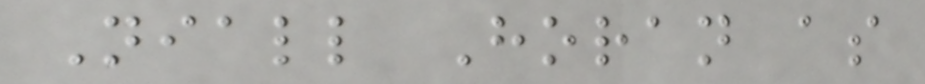Niall Horan as
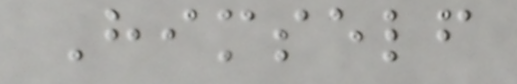Himself
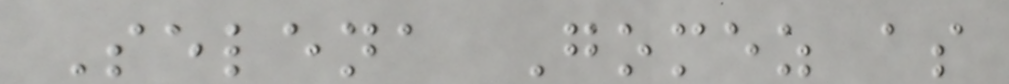Selena Gomez as
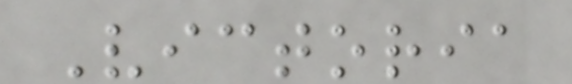Victoria
